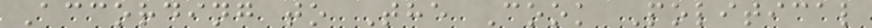According to The Cook Political
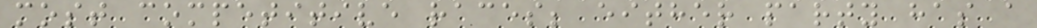most competitive races; either party has a
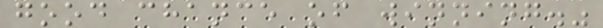good chance of winning."
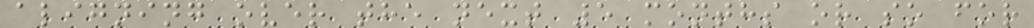aligning over the next 5 months or so for
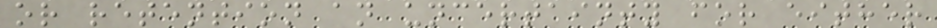or retention an uncertainty for either
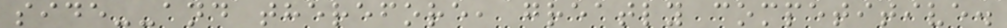side--and therefore, greatly competitive.
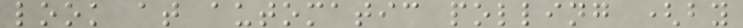look at automatic polling (by
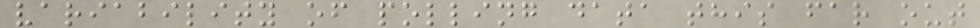variability of polling data this far out
